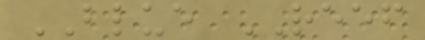BLUE REEF
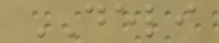DELI
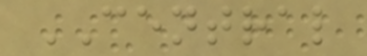CENTRAL
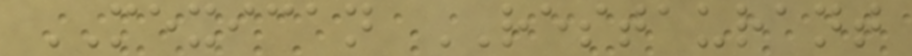MEXICAN RESTAURANT
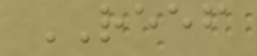REEF
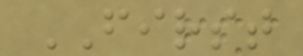FIRST
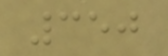350
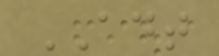ADT
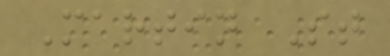Martin St
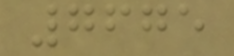7675
